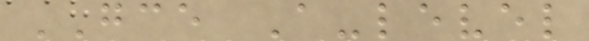GCE A-level
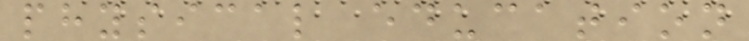physical education
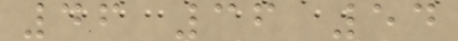46 36 54
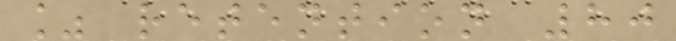% retention 80
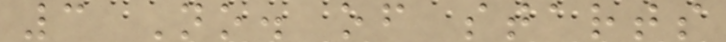3 No. of starts
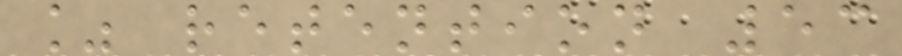% retention 53
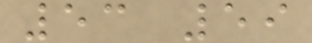53 59
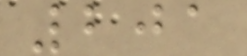201
